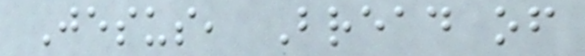Jesus, Bread of
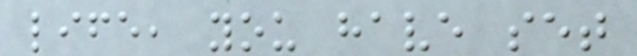life, you have set
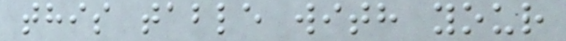this table with your
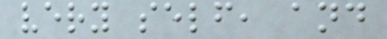very self, and
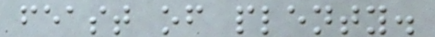feast of plenty.
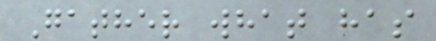Gather what has
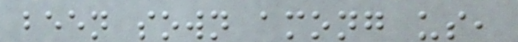been sown among us,
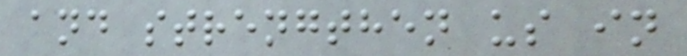and strengthen us in
